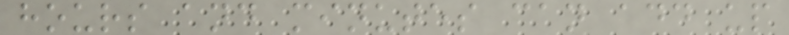hours and minutes can add up
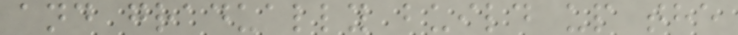and gradually build up the
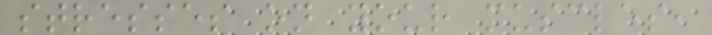stresses on your muscles,
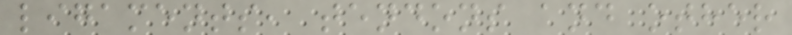ligaments, tendons and other
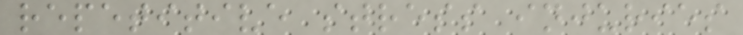repetitive stress injuries
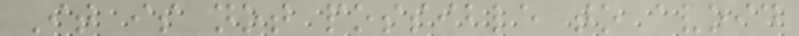It is not possible to avoid
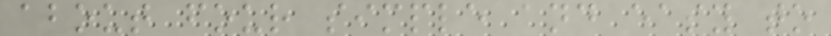about four simple and easy to
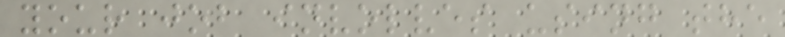your job involves using the
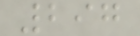297
